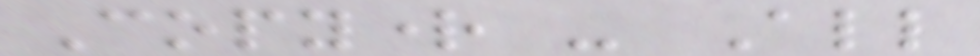Copyright - All
